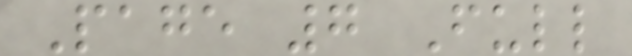Page 7 Full
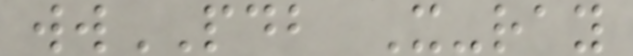wwPDB X-ray
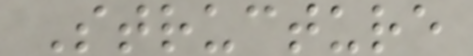Structure
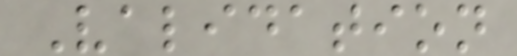Validation
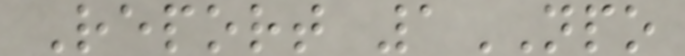Report 1NPO
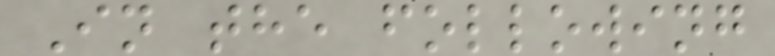In the following
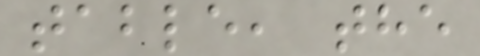table, the
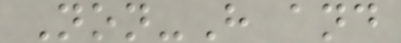Non-H and
